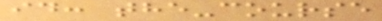id: the-course
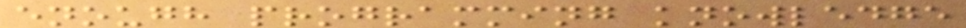enough programming knowledge
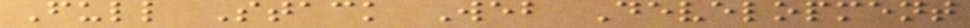Full Stack Web Development
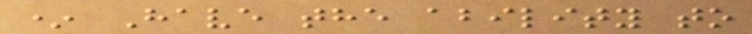* Have the ability to
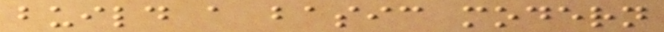build a basic modern
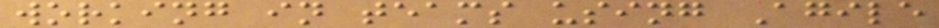working in teams using Agile
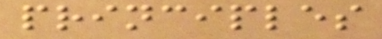principles
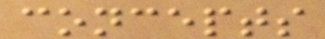concepts
